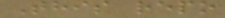This repo
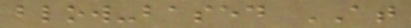blow-based AT
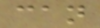can
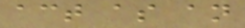act as an
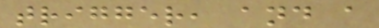trigger, and a
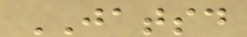JATSD
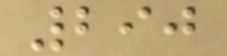290
